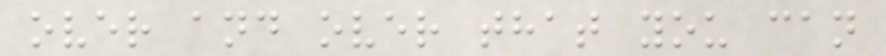over and over that you can
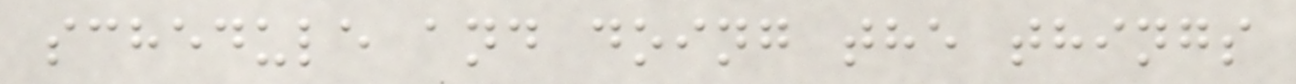schedule and doing the things
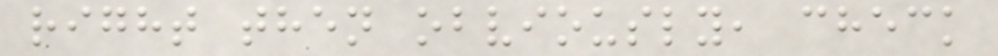right then obviously, check
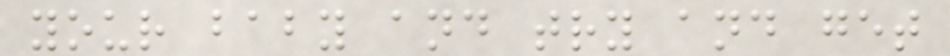your baby and try and get
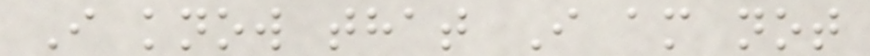I know that I am not
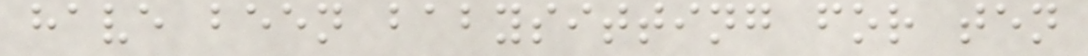have been babysitting for ten
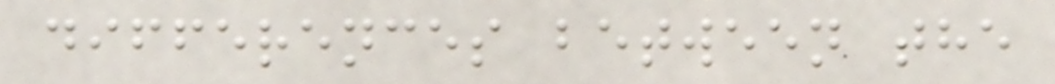differences between the
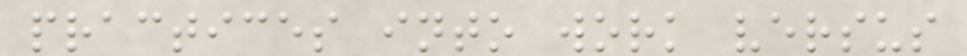practices into work versus
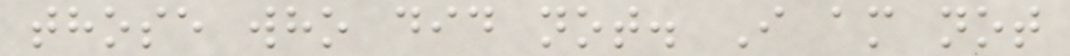those who did not. I am not
